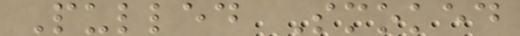Pulled Smoked
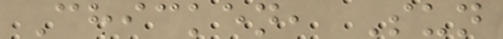Chicken, Sun
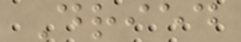Dried
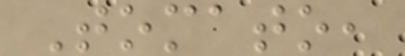Tomato,
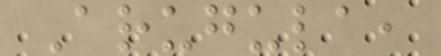Arugula,
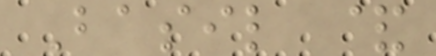Basil &
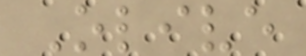Olive
